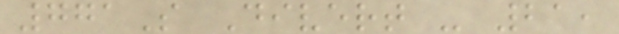771S Divert - 21,
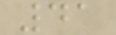41
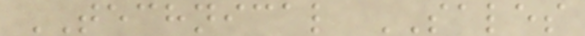TECHNICAL SALES
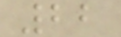22
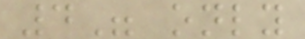4" only
